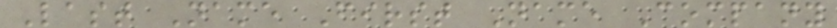Last Name First Name Company
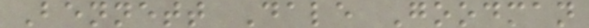Bennett Dale Goodman
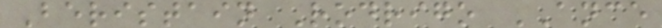Beristain Rodrigo ANCE
